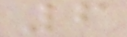6
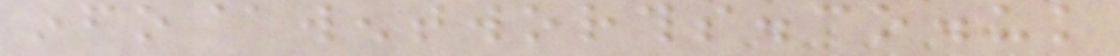info@wentworths.co.uk
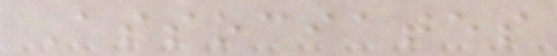Associates
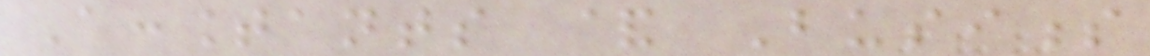Accountants & Business
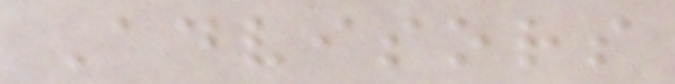Advisors
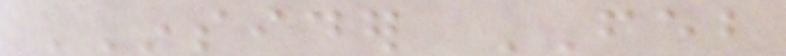INSIDER FEB
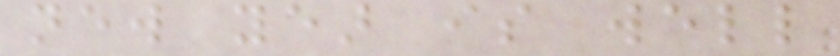new year is well
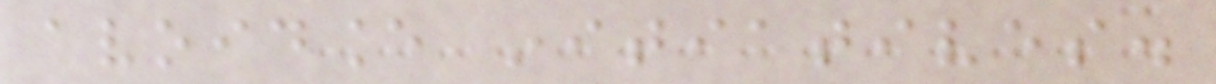avoidance initiatives.
